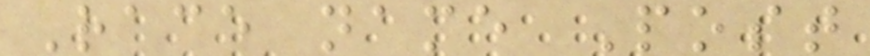Race name Post
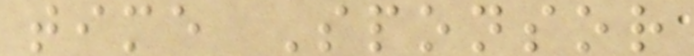time Sponsor
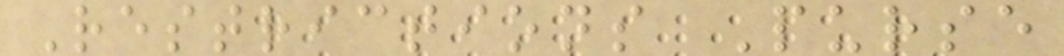Restrictions Purse
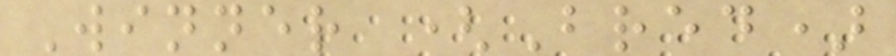Winner (Bred)
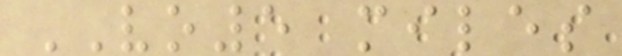VO5 miles
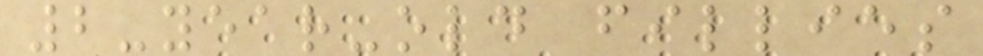2-year-old fillies
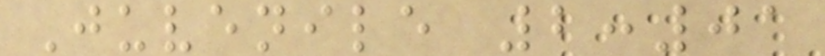Juvenile 2:01
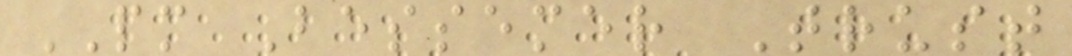PM Bessemer Trust
